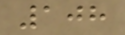108
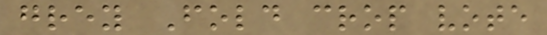grey Fold crop vote
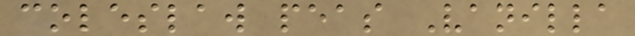coleslaw peas Vanilla
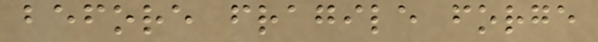before fragile forge
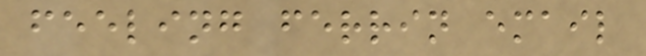feeling ferrin email
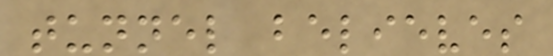tunnel believes
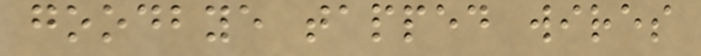goodbye tapped wires
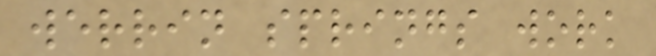werrin springs work
